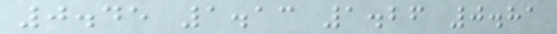0.45 1.13 1.26 0.81
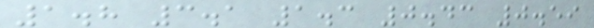1.8 3.1 1.3 0.43 0.59
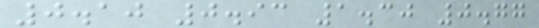0.10 0.93 1.30 0.77
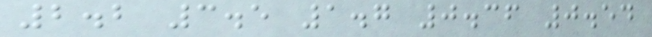2.2 3.5 1.7 0.36 0.54
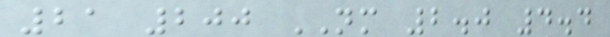21 200 NM 2.0 4.4
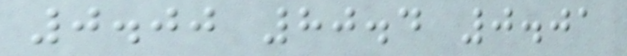0.00 80.4 0.01
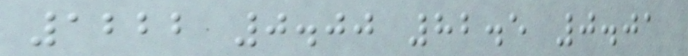1222 0.00 82.5 0.01
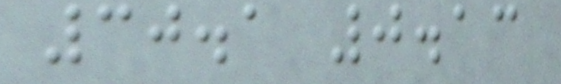30.1 0.13
